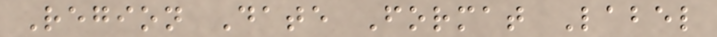Region Date Format Label
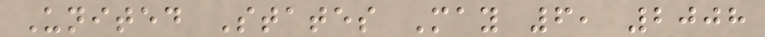United States May 6, 2008
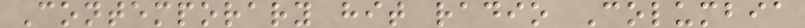Contemporary hit radio Columbia
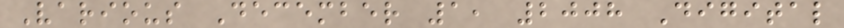Various December 1, 2008 Digital
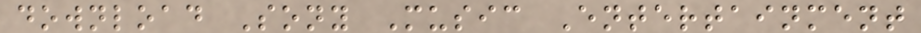download Sony Music Entertainment
